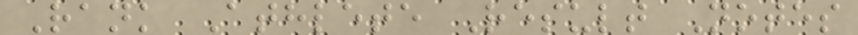Rank Athlete Result Notes
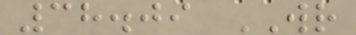38.09 WR
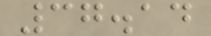37.14
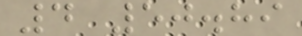4 50.89
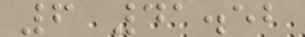6 41.52
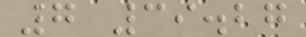7 39.27
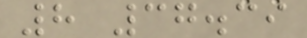8 37.39
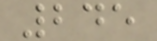245
